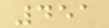451
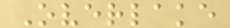Overlake
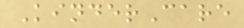KinderCare
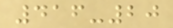416-20
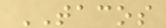TACOS
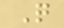Q
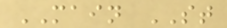MAIN ST
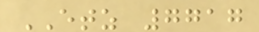ETZ 7717
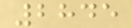2845
